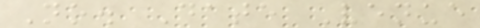No. Date Venue
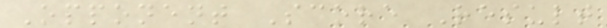Opponent Score Result
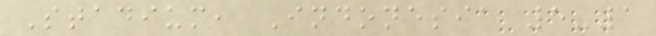Stadium, Indonesia 5-1
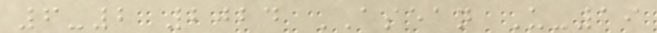6-2 2024 ASEAN U-19
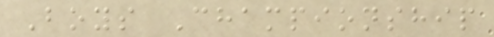Boys Championship
